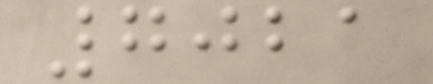7021
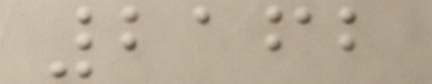2162
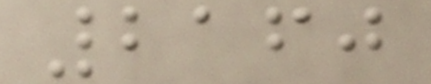2160
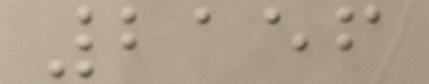2156
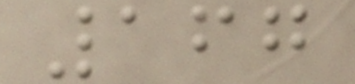167
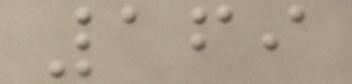169
